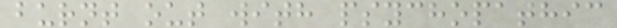burnt out with psychopathic
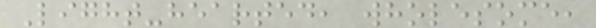Light-hearted, wholesome,
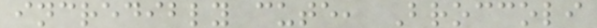incredibly cute, Broccoli
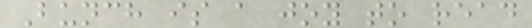Bunch is a joy to read
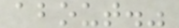about."
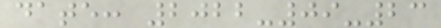date: 2022-09-23
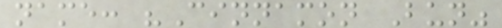name: "Cinnamon Bun"
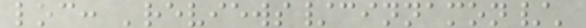loc: 'reviews/cinnamon/'
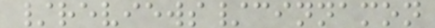/reviews/cinnamon
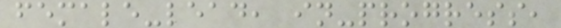female-lead, in-progress,
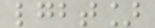lgbt]
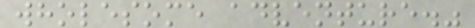wholesome adventure."
